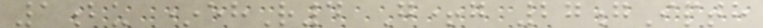1bu *ehR4 G+g 27gIpth
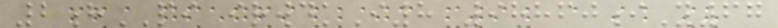2hPI irwdkI8 98860iY67
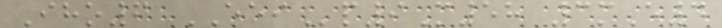Iho6 EEIp9M58 3mE4
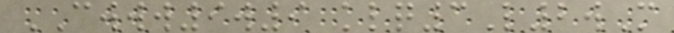CWWW9w9 klq3L2wM
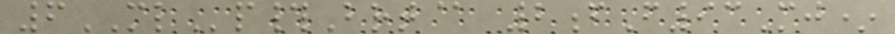6MLp#Brt@ 2fF93Mj*
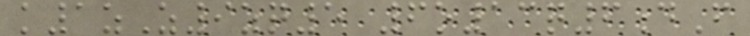k1zZ9zq5 6o13q6dF
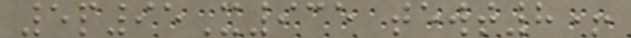5p95X935 tewt8+
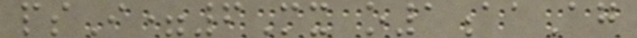psI=6Mx o1aaAg
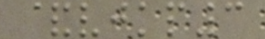&vjkp3
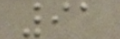91
